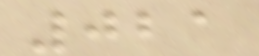021
